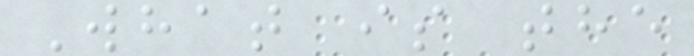What is the
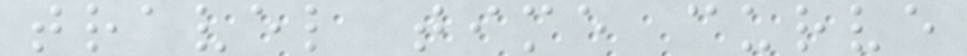travel time curve
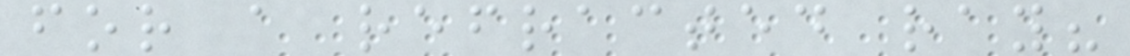for a refracted ray?
